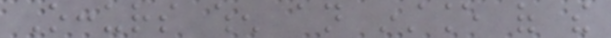Occurs when an instance of the
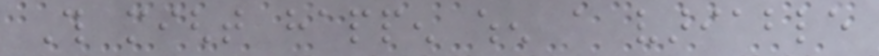This might happen when a variable
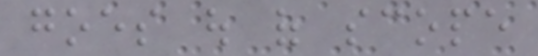goes out of scope
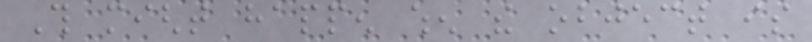This might happen when the object is
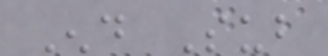End Sub
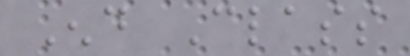End Class
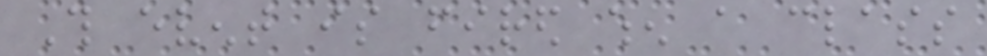This event is fired when a class
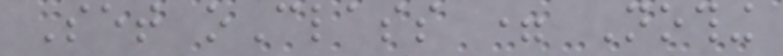Set oClass = Nothing
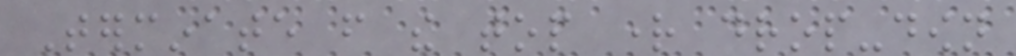Terminate from the top right drop-down
